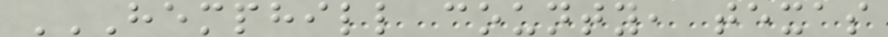HEMPHILL COUNTY, TEXAS
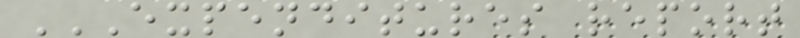EXPENDITURES REPORT
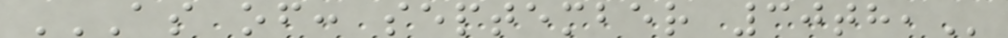AS OF: SEPTEMBER 30TH,
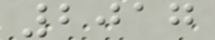2017
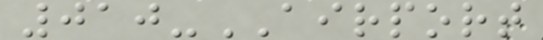010-AIRPORT
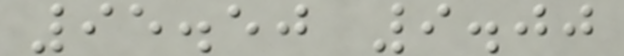95.50 9.00
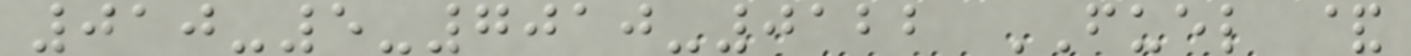010-5-7010-0122 FUEL &
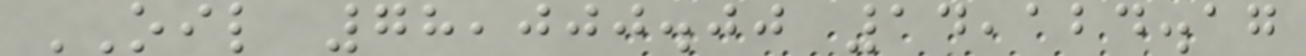OIL 78,000.00 14,124.17
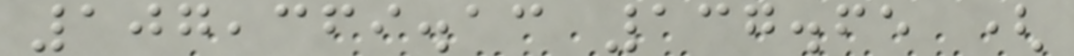107,369.13 137.65 (
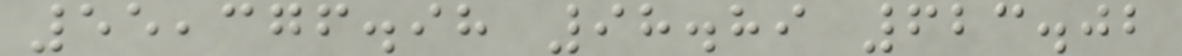55,376.98 98.89 623.02
